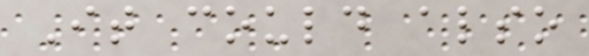It could also
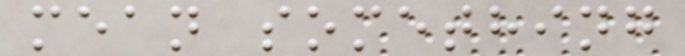mean something
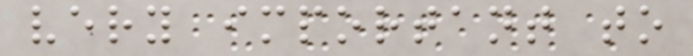very important to
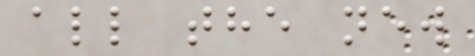all the new
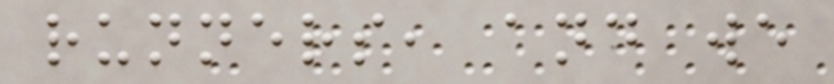runners, and we
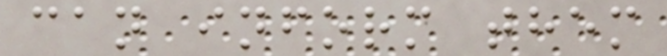can inform them
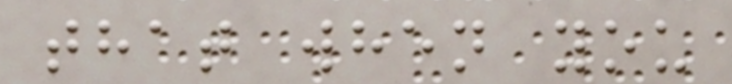that when you
